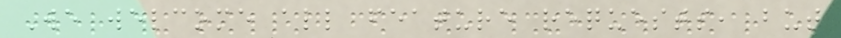We welcome all feature requests, but
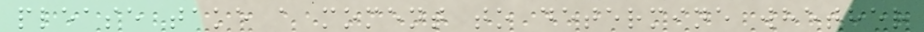please take a moment to determine whether
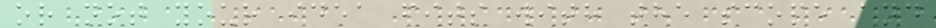or not your idea fits with the scope and
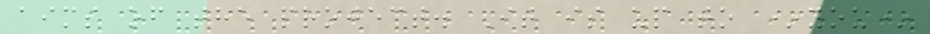aims of the project. It is up to *you*
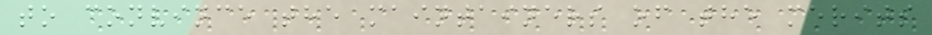to convince the maintainers of the merits
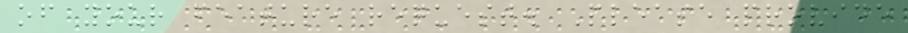of your feature request. Please provide
